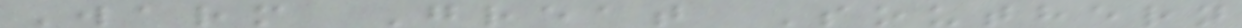Warm Great Southern
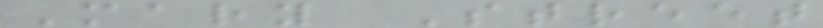Mary Street
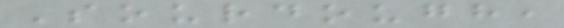Sourdough,
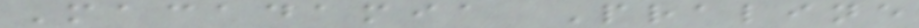Macadamia Praline
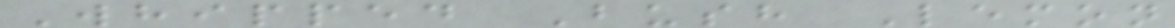Whipped Bush Lemon
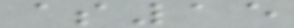$15
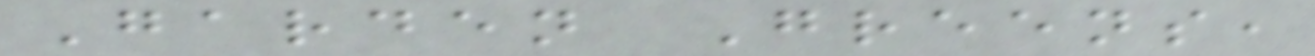Garden Greens,
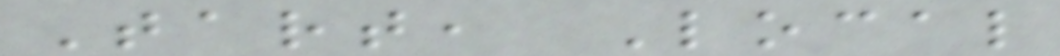Tart, Local
